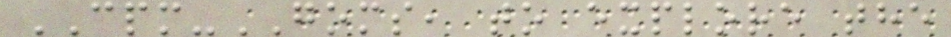CPM-GOMS, to explore the
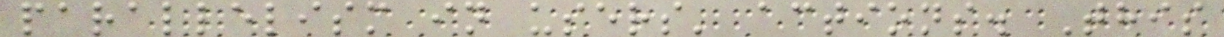parallelism in users' actions. This
